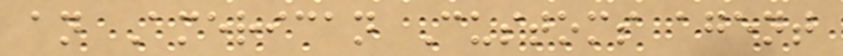an American Customs agent
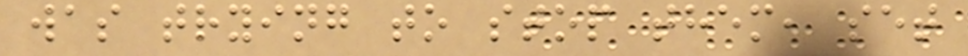was trying to stop them, set
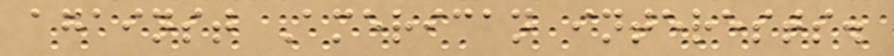against American interests.
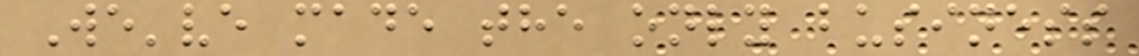We've made the only business
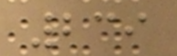239
